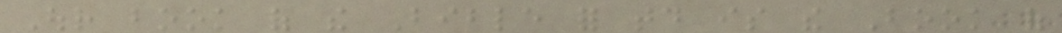Our book of the Bible for today is the Book of
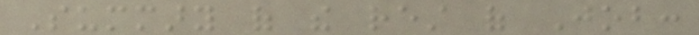Summary of the rest of Job:
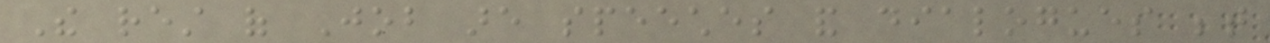The rest of Job are speeches and dialogues between
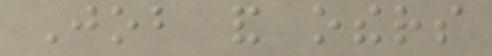Job and others
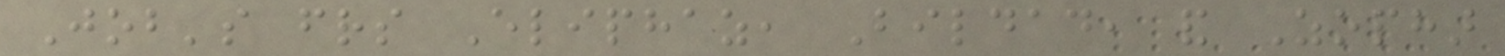Job's friends Eliphaz, Bildad, and Zophar
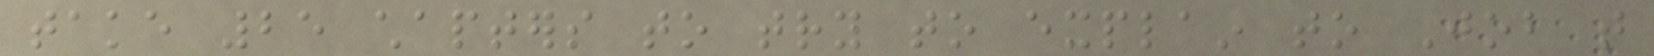take 25 chapters to try to explain to Job that
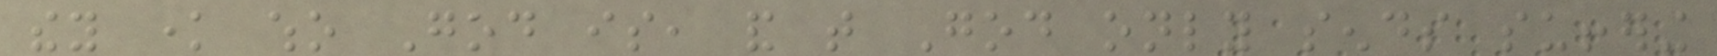they know who God is, and that God only sends suffering
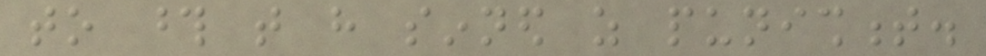to those that have sinned as punishment.
